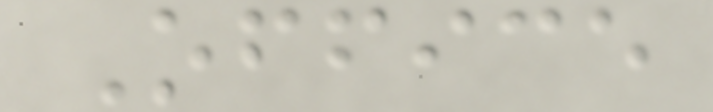Office
